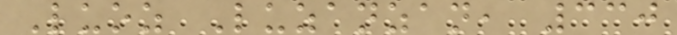Luoz Luzanzan, 330
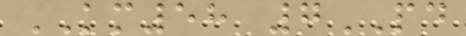KM58 7PD
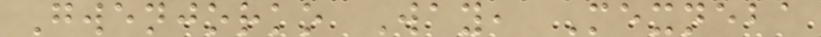Gwenjorko Way, Mexneba
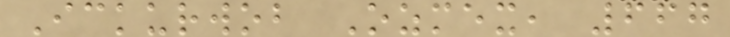Ickurwob Ozmex, 667
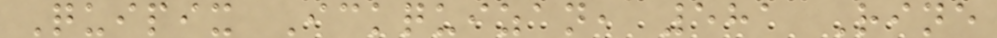Quipix Ickquizan, 581 Rine
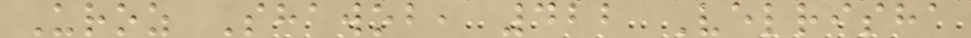Uroz Shawob, 422 Velrisha
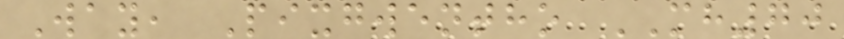Way, Pixgwentho MH70
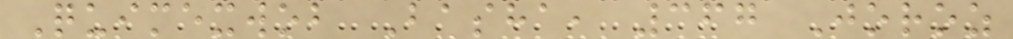Quimexwob Basha, 367 Joroz
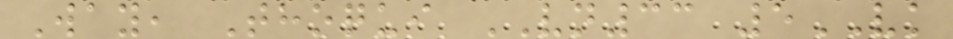Way, Thoqui VN33 5VK
